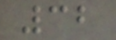32
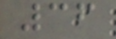36
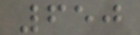650
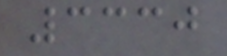3330
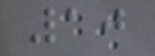10
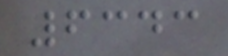6343
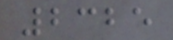2325
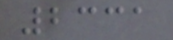2331
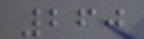260
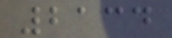2134
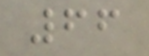66
